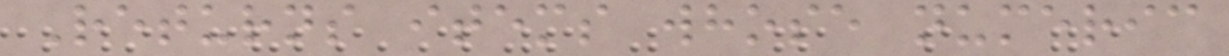Returns items whose numeric
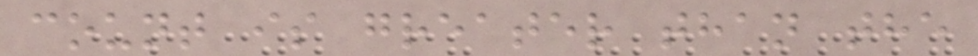count is greater than the
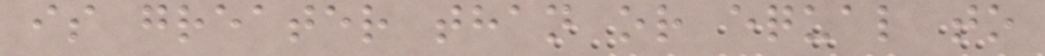is greater than or equal to
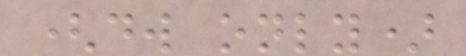(dw only)
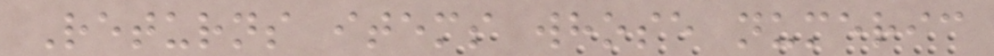Returns items whose numeric
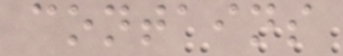contains
